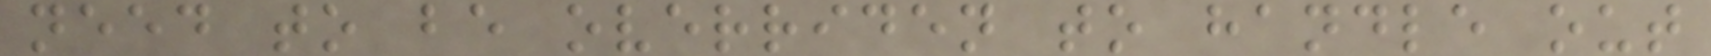need to be overriden to handle out
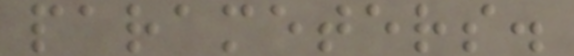parameters.
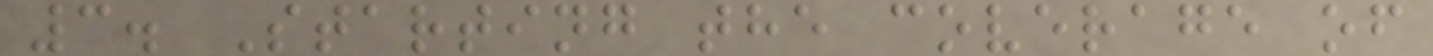3. Starting the coverage of
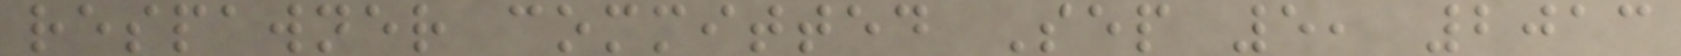respawner committed Sep 5, 2013
